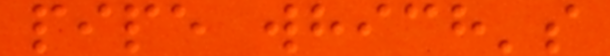pipe which's
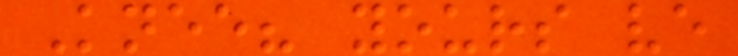Knee? yours ve
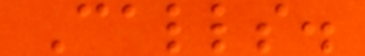Calls.
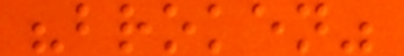"broken"
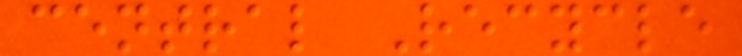central Recycle
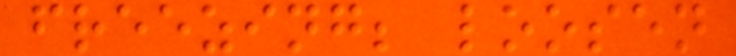freezing; loosen
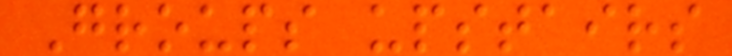Groups upstairs
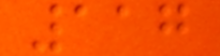117
